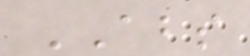ABS
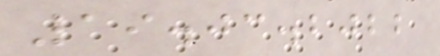19.03.2022
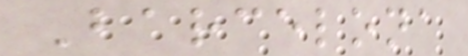Barcelona
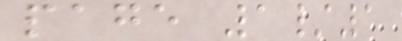page 1/1
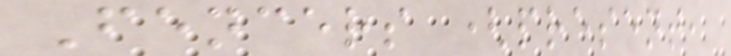Fencers (present,
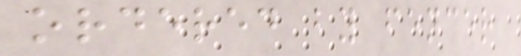ordered by fencer
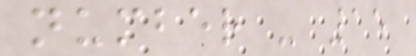number - 15
